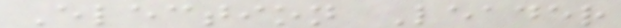Election Leader
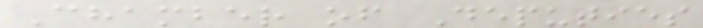Chamber of Deputies
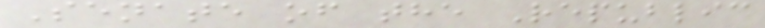Senate of the Republic
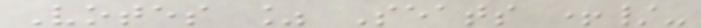Votes % Seats +/-
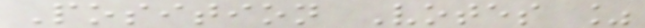Position Votes %
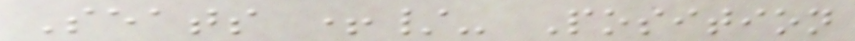Seats +/- Position
